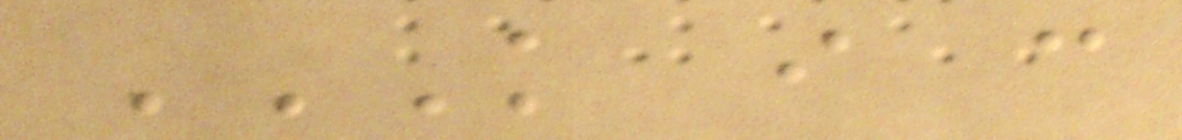K I C
